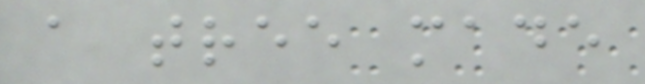a tree made
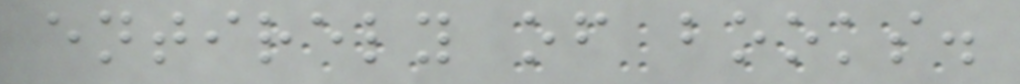entirely of books.
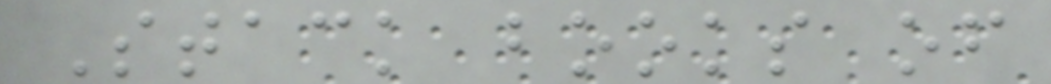Stack books of
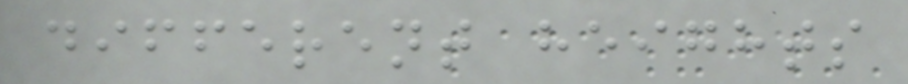different heights
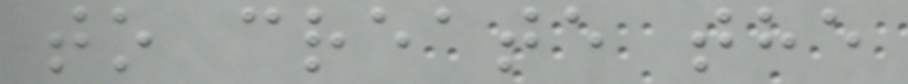to create the
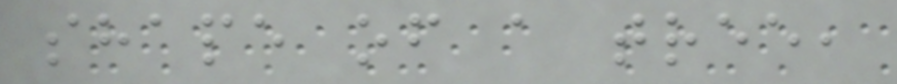shape of a tree,
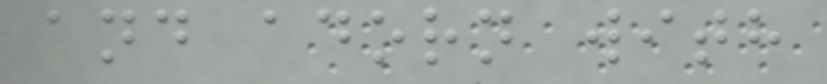and adorn with
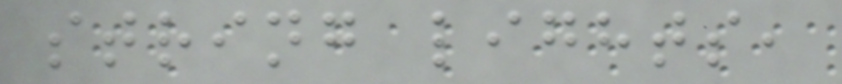string lights,
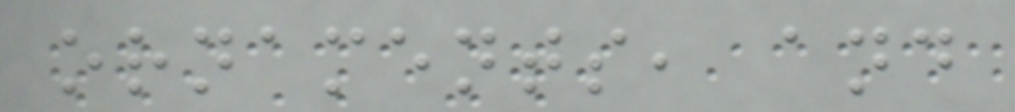ornaments, and
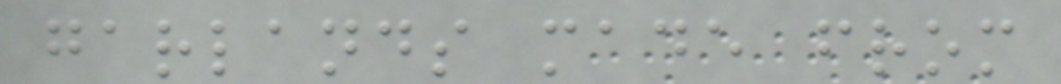garlands made from
